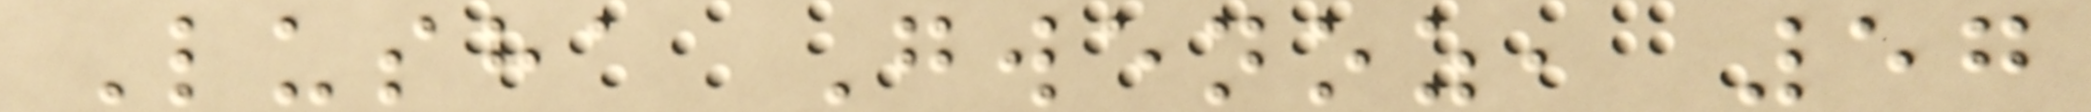Lusha Gwenoz, 57
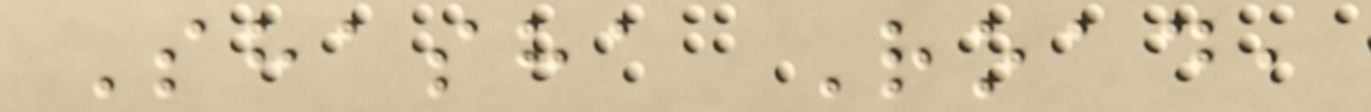Shasha Road,
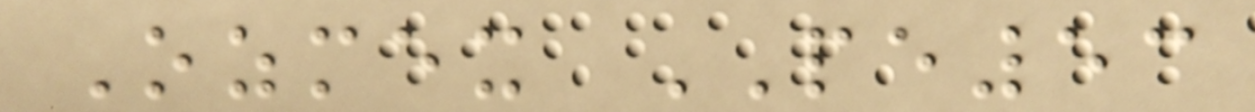Ozmex PE53
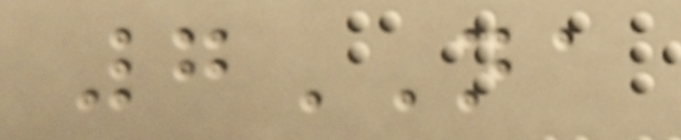7NA
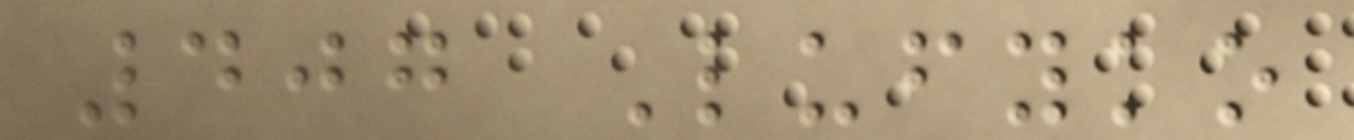407 Lufyko
